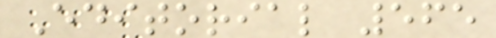Editorial 565
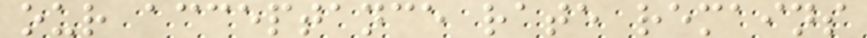our acceptance rate remains
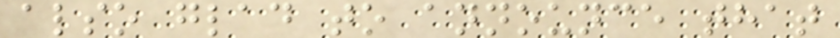also glad to announce that
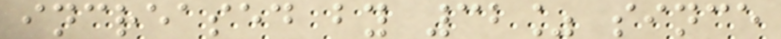increased by 32% since
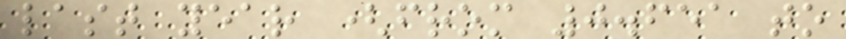last year (from 0.651 to
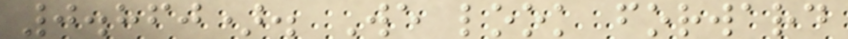0.860). We look forward
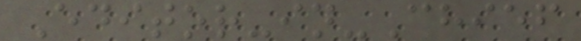Editor-in-Chief
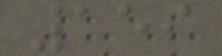159
